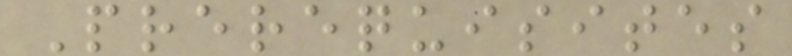Prerequisites
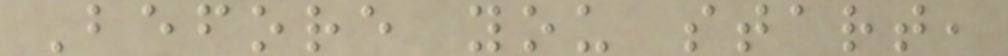Before you start,
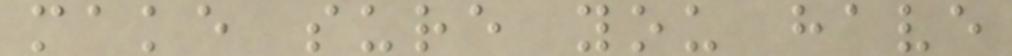make sure you have
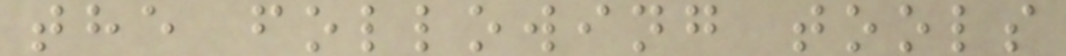the following tools
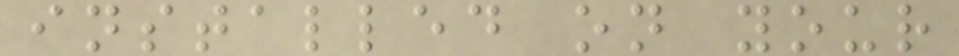installed on your
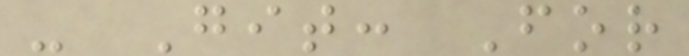- Git: For
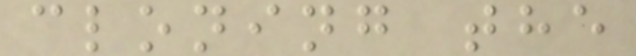cloning the
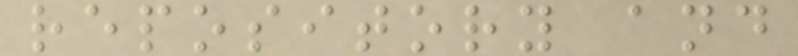repository and
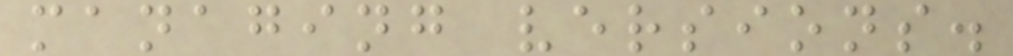managing versions.
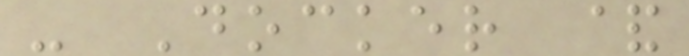- Docker &
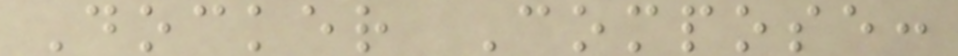Docker Compose:
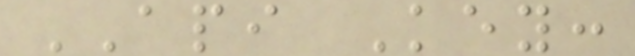API Key:
